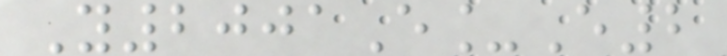Y2001E_E2
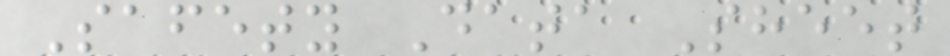Safety Data Sheet
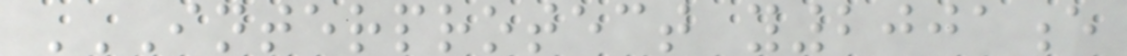INTERPROTECT Y2001E
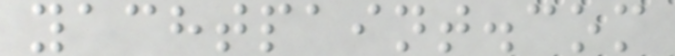yachtpaint.com
